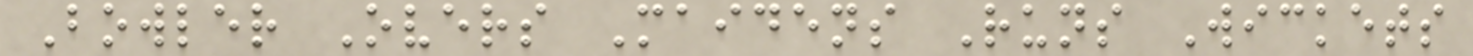Bowler Overs Maidens Runs Wickets
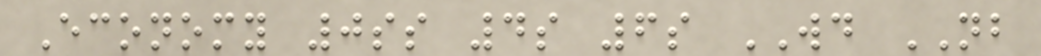Economy 0ss 4s 6s WD NB
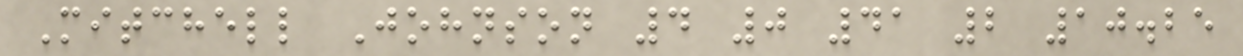Mitchell Johnson 4 0 41 2 10.25
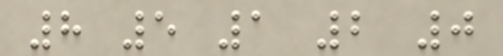8 5 1 2 0
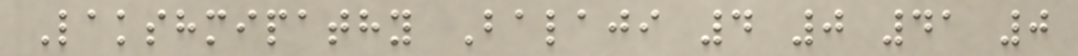Lakshmipathy Balaji 4 0 41 0
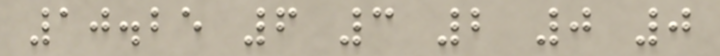10.25 6 3 2 0 0
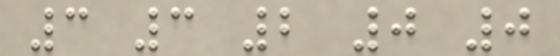3 3 2 0 0
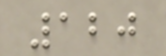120
